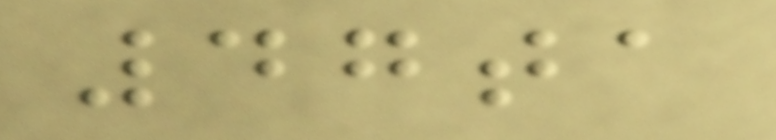47ta
